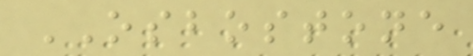OSBOSTONE
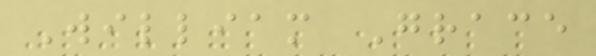William Grace
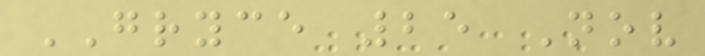GRYCE 25 Nov
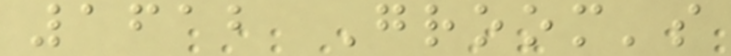1612 Groom's
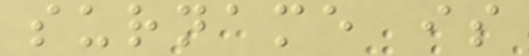surname is
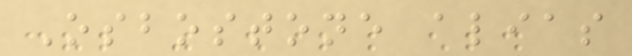Osbostone alias
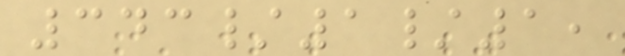343/1/1,
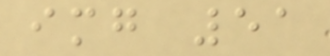img 51
